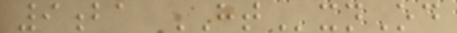9ba HTxnOd
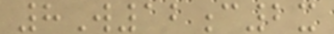8W12c2x
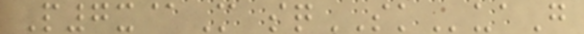P7x@M sqSKuaG
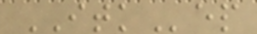ITKep
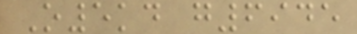O5kd g6945
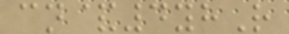cn&4yhR
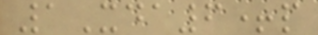1Xda6+p
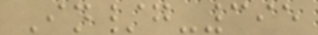In/g-395
